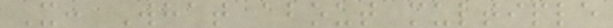X: What about multiple
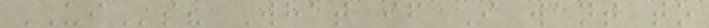UIs? What if I want to
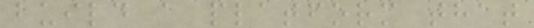build a platform that
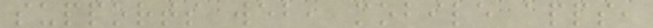supports web, mobile apps,
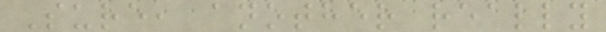Sure, another really
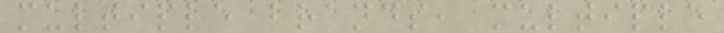multiple brands, multiple
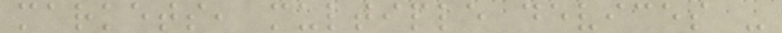markets, multiple devices -
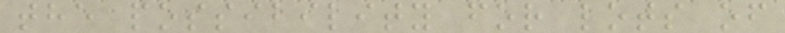the possibility for lots of
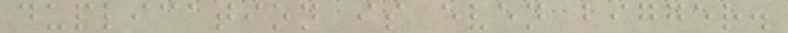duplication is even bigger.
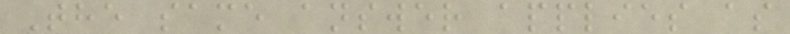The same answer applies as
